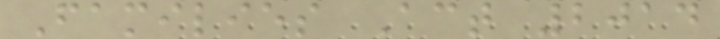Families Act 2014
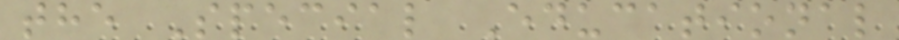the Special Educational
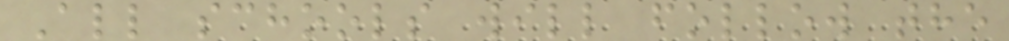All schools will follow the
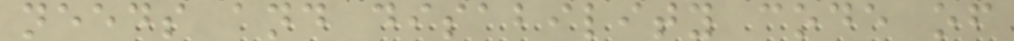needs and disability code of
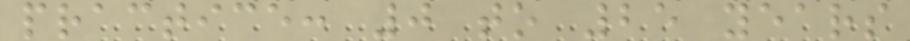practice: 0 to 25 years
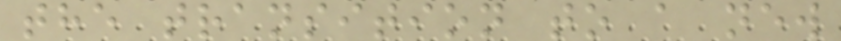the transition to a new
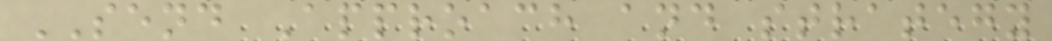SEND Approach and strategy
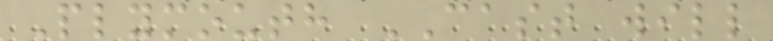Plymouth CAST will
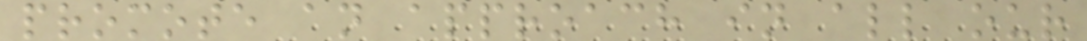promote an approach in all our
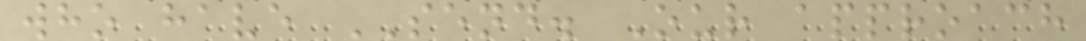who have SEND. Our approach
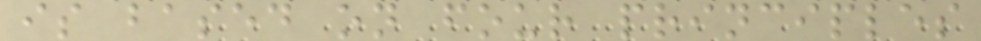is based on four principles
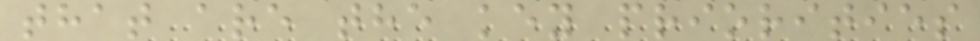that are the key priorities
